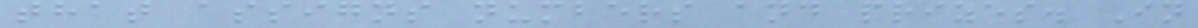that assigns numbers and prizes. In
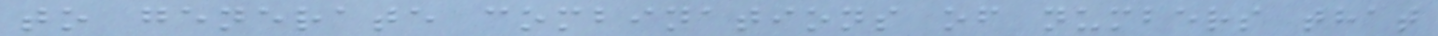to generate combinations of numbers that
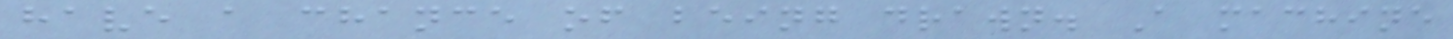have a chance of being drawn. A machine
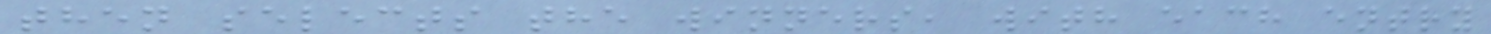then selects the winners, with each entry
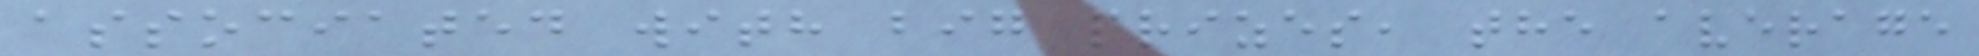associated with big prizes, the average
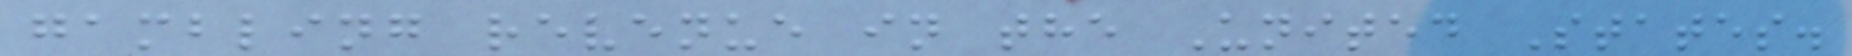gambling revenue in the United States.
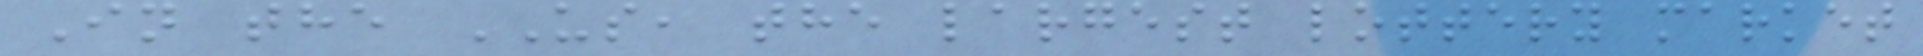In the US, the largest lottery market
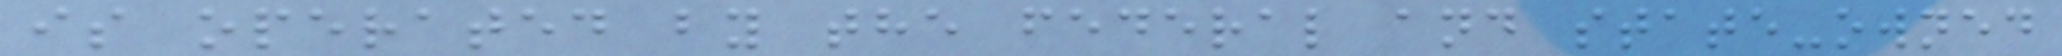is operated by the federal and state-owned
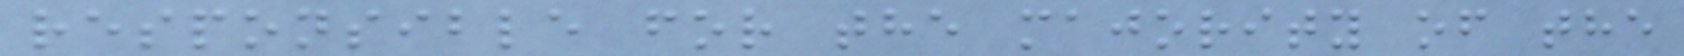responsible for the majority of the
